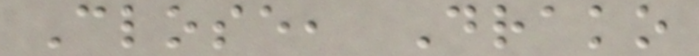Close, Drako
